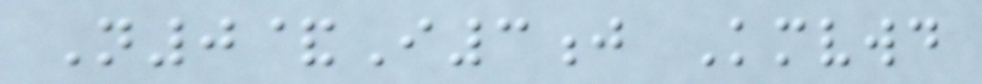N0&I3j Kmvwd
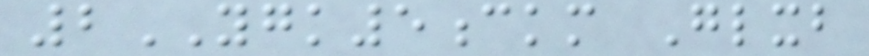2YGK5ckm Glxb
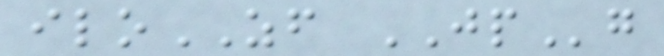iloZF JPg
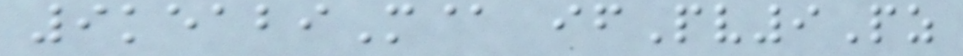9keabiM@ ifPv9Pz
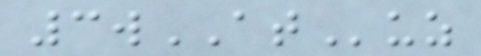3wATuz
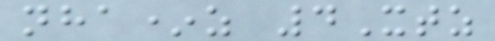nha*z 4Xtz
